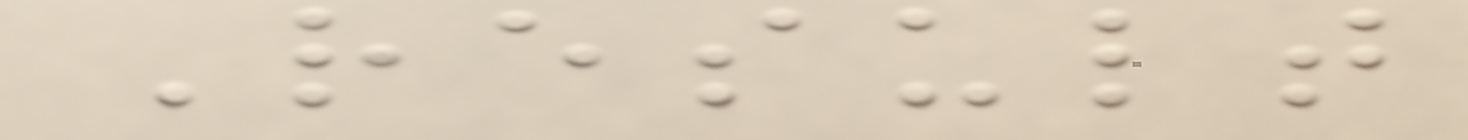Result
